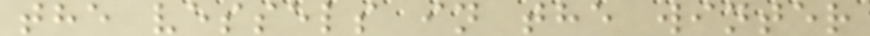the vessels in the winter
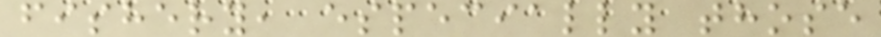fishery, especially those
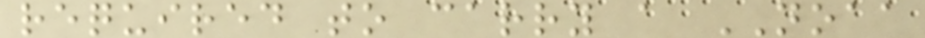required to carry a NOAA
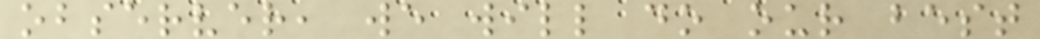observer, we will do our best
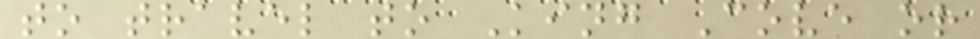to travel to King Cove or
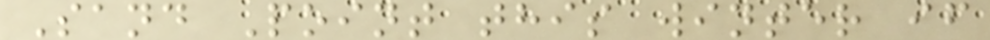Sand Point this winter if
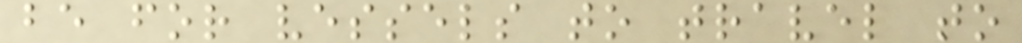be for vessels to travel to
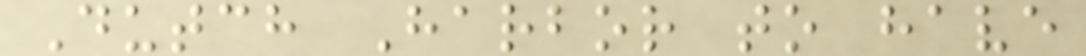Dutch Harbor to have
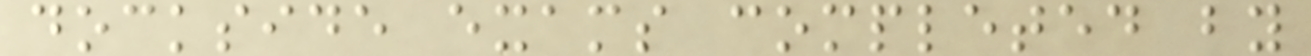dockside exams completed by
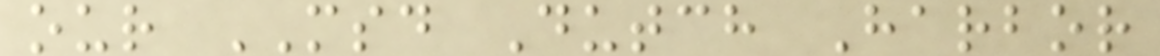our MSD Dutch Harbor
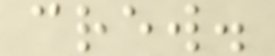crew.
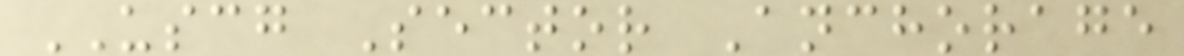USCG Sector Anchorage
